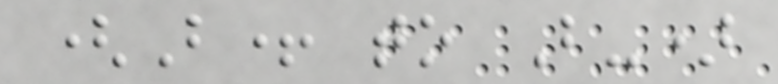(B+ to B-)
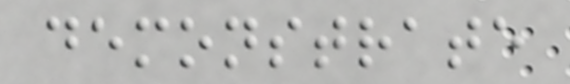demonstrate
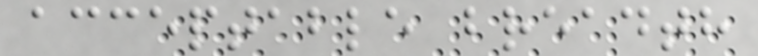acceptable breadth
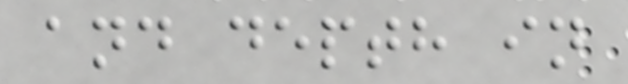and depth in
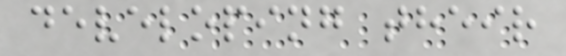developing their
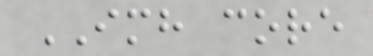IMH core
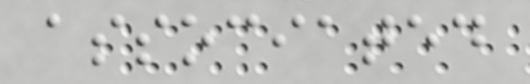associated
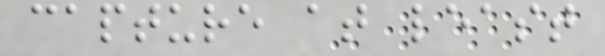capture at least
